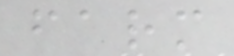farm
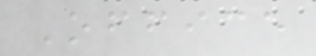Office
